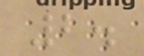2.
